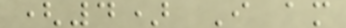(4) I am
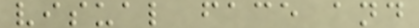visual face and
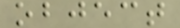object
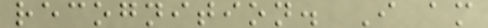recognition. I am
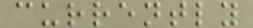currently
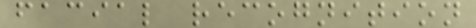facial recognition
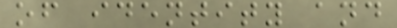of identity and
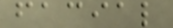facial
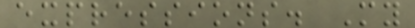expressions. My
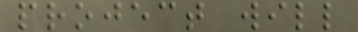project will
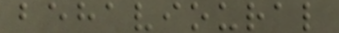behavioural
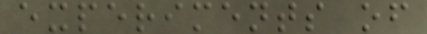experiments of
